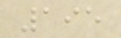195
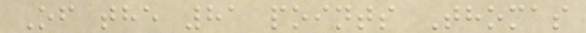Of the 81 points Thomas
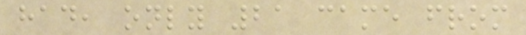had, only 21 came from
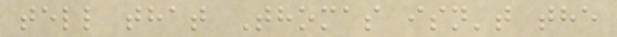tell that Thomas isn't the
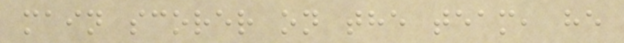main scorer on the team, he
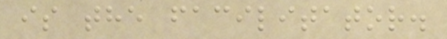is the facilitator.
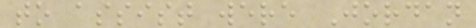to assist were Jordan
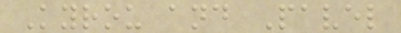Kyrou and Pavel
